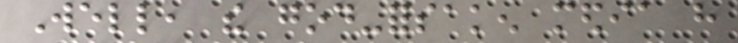Well, the god-forsaken media have
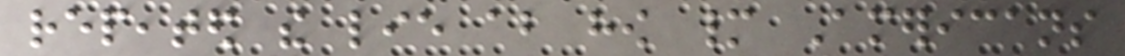repeated the lie about how many Americans
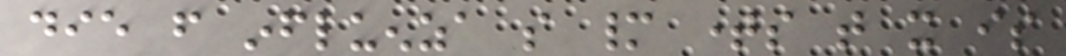die from influenza so many times that it is
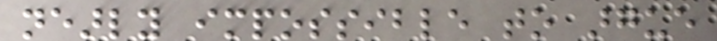nearly impossible to argue
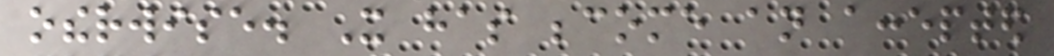otherwise. It has become an accepted
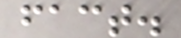fact.
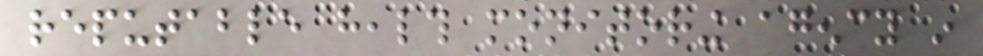reputable health monitoring agency in
